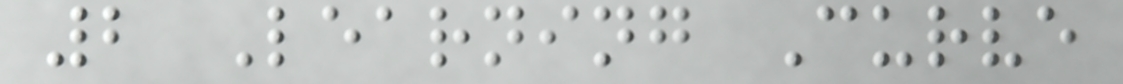2 Learning Curve
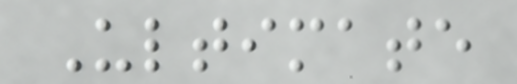Ultimate
